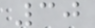30
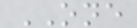ONE
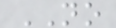NO
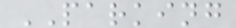PARKING
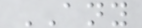ANY
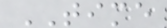TIME
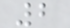2
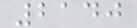2140
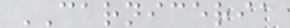CARNICERIA
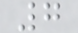7
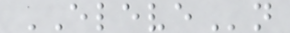ELEVEn
